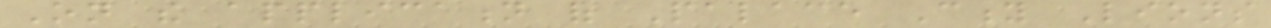On the application of Palace City Lions
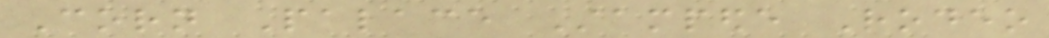Corn Palace Stampede Rodeo
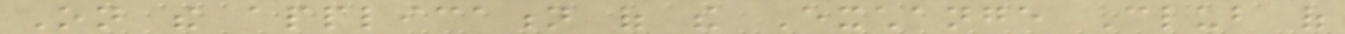On the application of the Exchange Club of
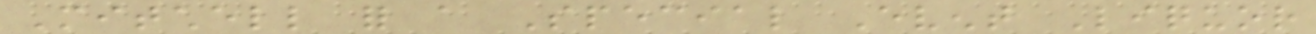Mitchell for a Special Event Liquor
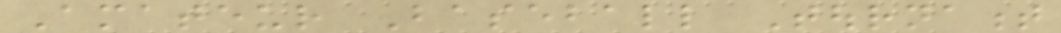Amateur Baseball Tournament
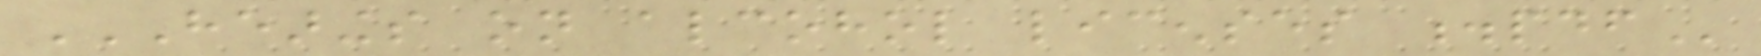HEARINGS ON ALCOHOL LICENSES .PDF
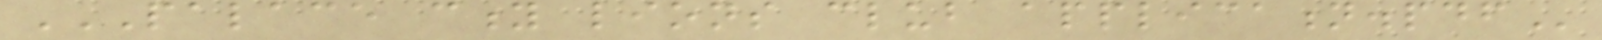PALACE CITY LIONS CLUB APPLICATION.PDF
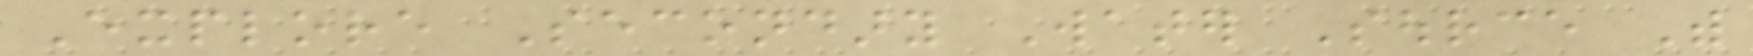Explore Secondary Water Source With
